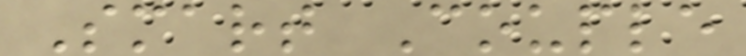Smart Couple
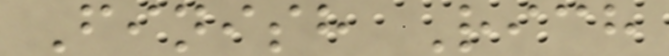Finish Rich
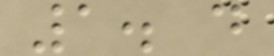1. d
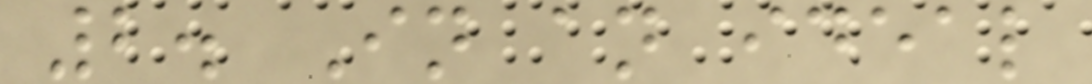2. In an ideal
